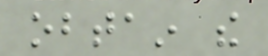obtain the
